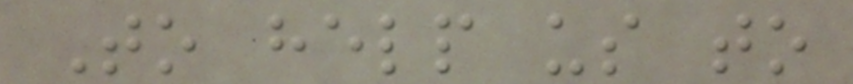To help us to
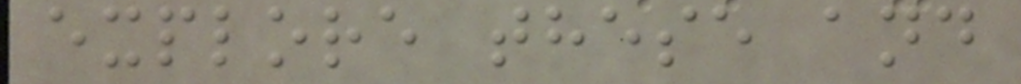explore these and
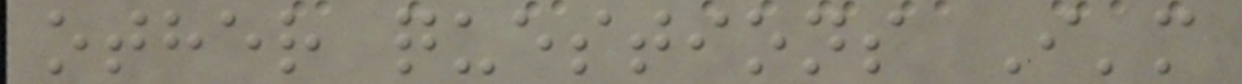other questions I'm
